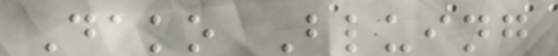Dako Bluing
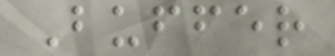Buffer
